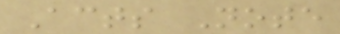Acts Note
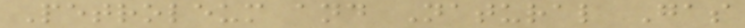Petroleum and Natural Gas
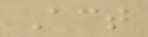Act
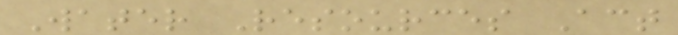Water Resources Act
